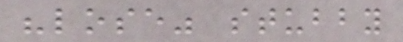"lose" stubby
